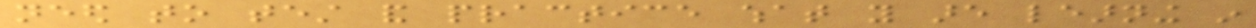need to test and practice what you are learning in
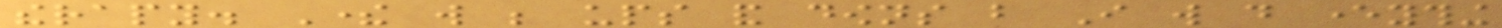therapy. There will be ups and downs but I will do everything
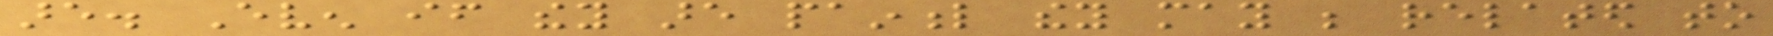are. Even if they are painful they may be related to
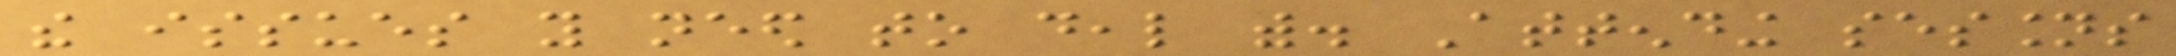the issues you need to deal with. Attending sessions
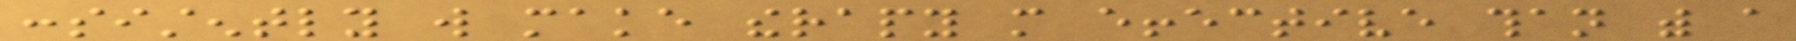consistently will make therapy more effective than with a
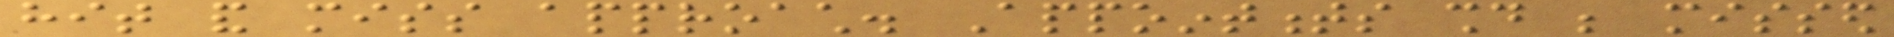hit and miss approach. Appointments should be missed
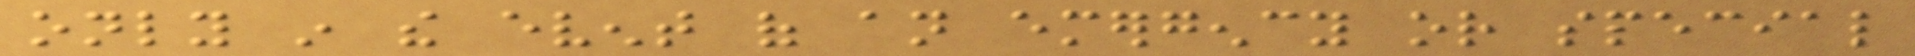only in the event of an emergency or special
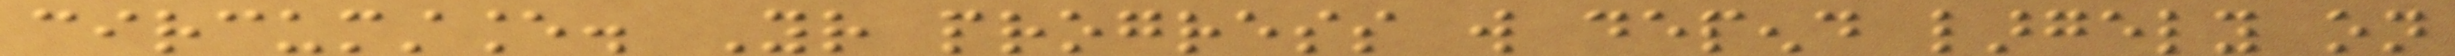circumstance. Your progress will depend largely on
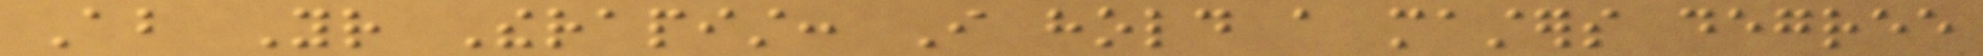About Your Therapist: I hold a masters degree
